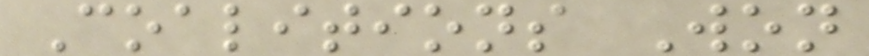Coalitions Won
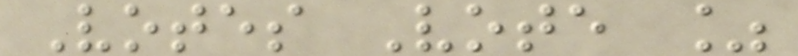Votes Vote %
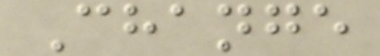Change
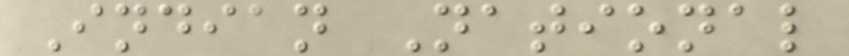Indian National
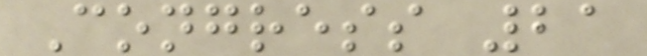Congress 21
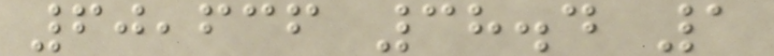60,636 38.4 1
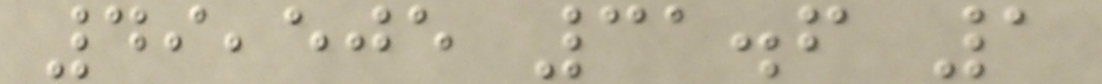49,505 31.6 1
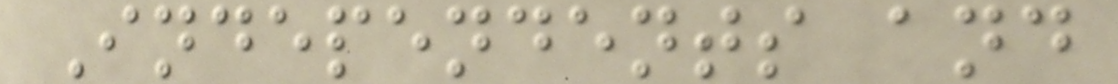Independents and
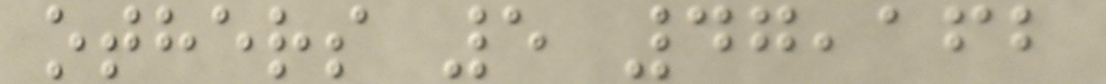others 5 47,162
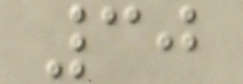30
